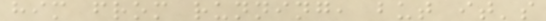him from running, but it's
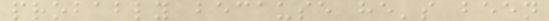probably because he's been
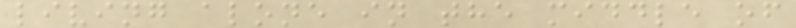living alone in the middle of
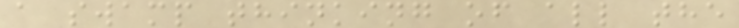a swamp thinking of all the
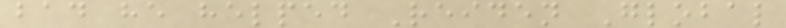bad he helped Reiden Global
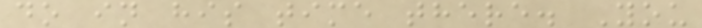do in his time there. You
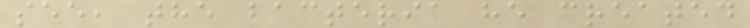see, the bacteria he created
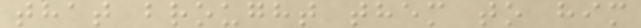that brought them to him
